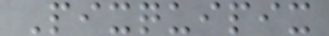Pixquipix
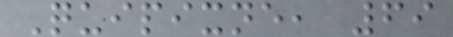Quipixne, 69
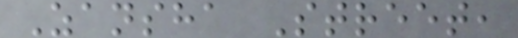Zansha Street,
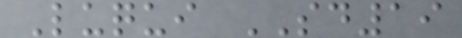Luqui SD19
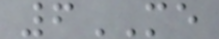6ME
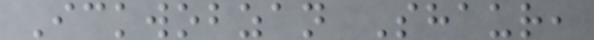Ickwobzan Shaur,
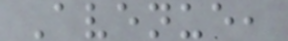Avenue,
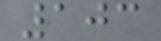103
